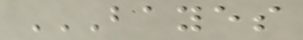BAYES
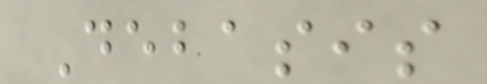Debasis
